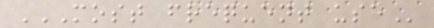MOST FREQUENT USE
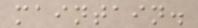maintain.
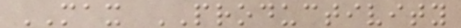MAX PRODUCTIVITY
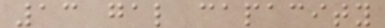13 gal capacity
